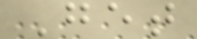Get
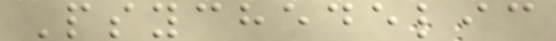Psychedelic
